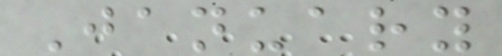January
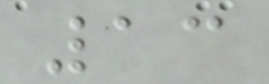13
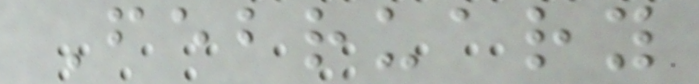February
